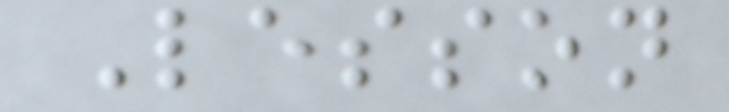Lesson
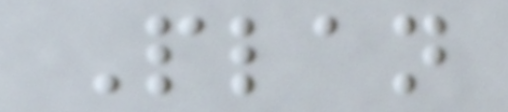Plan
